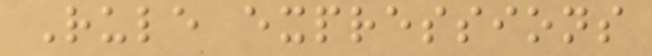Rule expressions
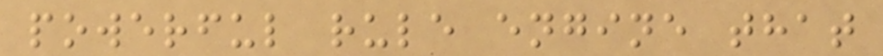powerful rule engine that
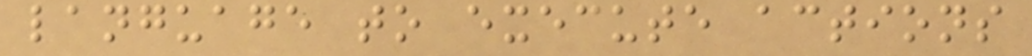language to execute actions
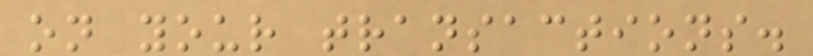on your transactions.
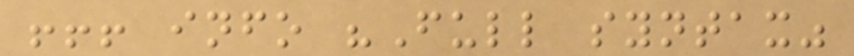!!! info "Full syntax"
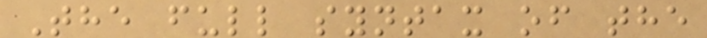The full syntax of the
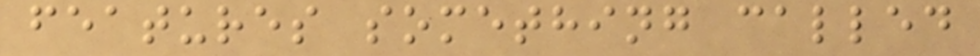features something called
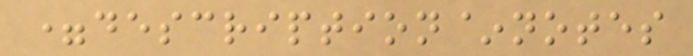=description~notes
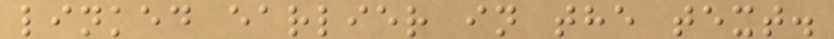linked earlier in the text.
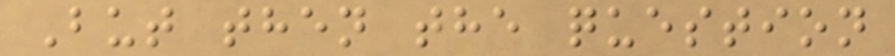But then the question
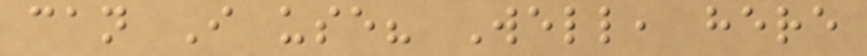can I use? Well, here
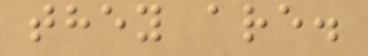they are.
